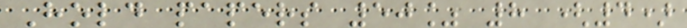Hold papers 50% 8 (4)
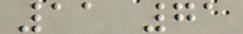11 71
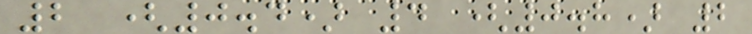2 (0.4) 4 (0.8) 2
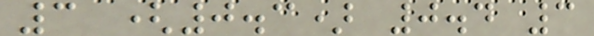3 (0.3) 0.4 3
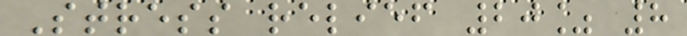Stress relief 20% 8
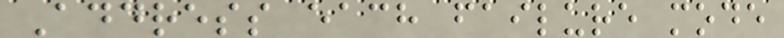Address each failure mode
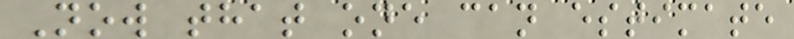Now that one can estimate
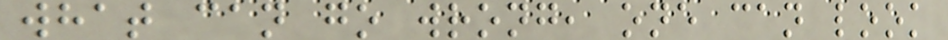what can go wrong, one can look
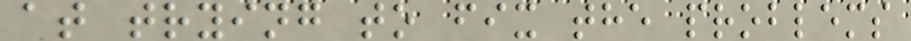at trying to fix the problems
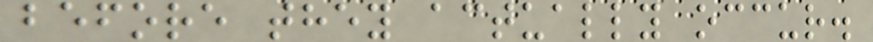before they actually occur.
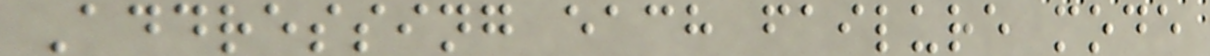Addressing each failure mode
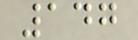147
